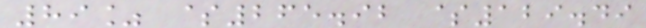89% $265.92 $129.49
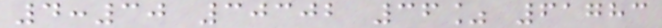4:30 30302 36% 61783
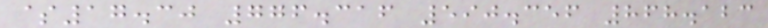$17.30 776.316 590.356 868.123
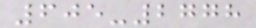605-2778
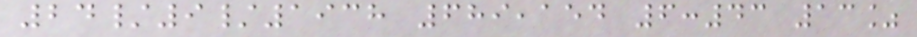24/9/1938 689,154 6:43 13%
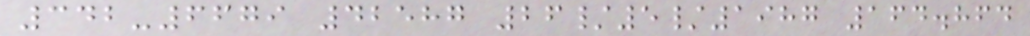342-6679 42587 26/5/1987 164.864
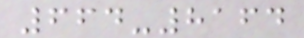664-8164
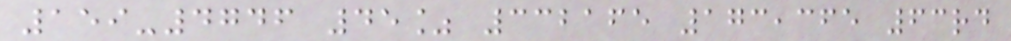159-4746 45% 332165 173,365 63rd
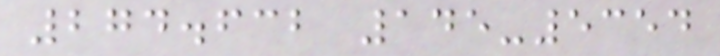274.632 145-5354
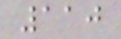110
